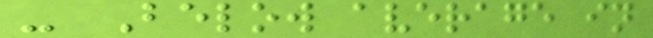- Below average in
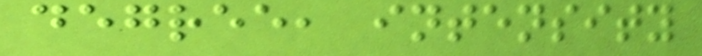degree, intensity
